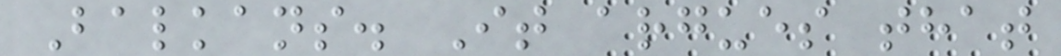Balkans. It argues that
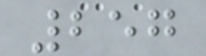257
